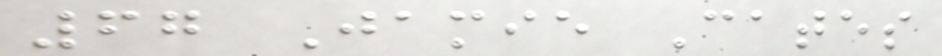67 Jamie Cates
